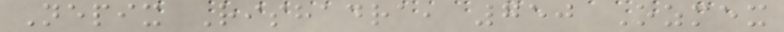Nepix Rishadra, 750 Ozmex
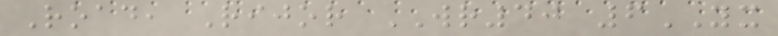Road, Rijor WR40 6YX
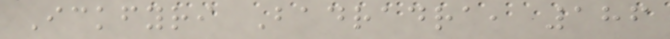Ickfyri Badradra, 186
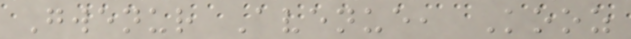Gwenur Avenue, Kooz
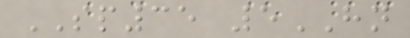SP35 5HN
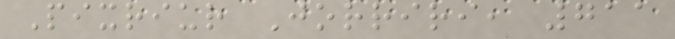Pixriur Jorriri, 711
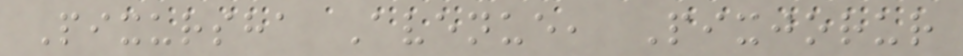Pixursha Avenue, Pixjorur
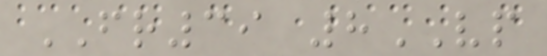FR39 8VP
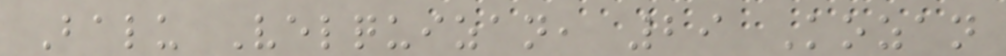Balu Velquizan, 29 Kozan
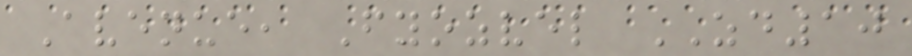Avenue, Fyozvel ZD10
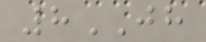8JH
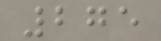275
